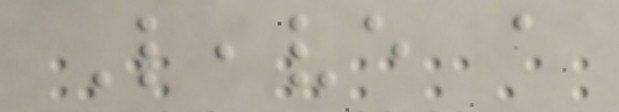Leave a
